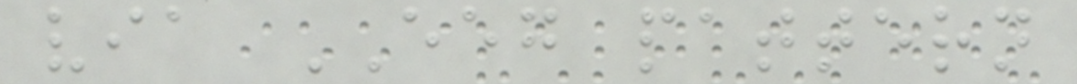via EEG pattern
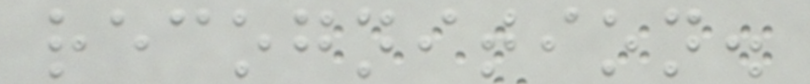recognition.
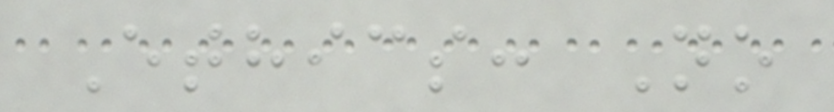Ethics: No
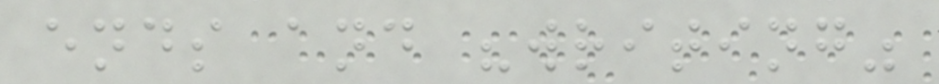ends and "writing"
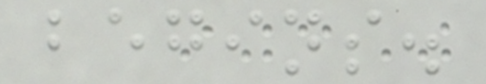begins.
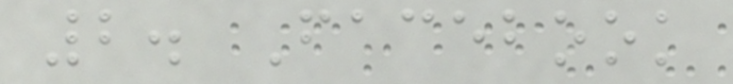2. Facebook
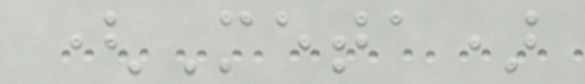(Meta)
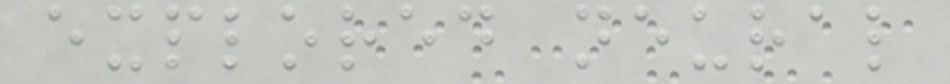explored neural
